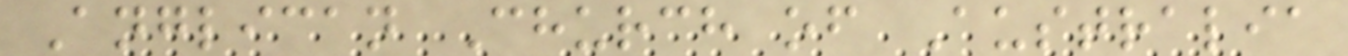Anglican Church of Australia
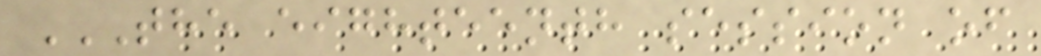THE EIGHTEENTH SESSION OF
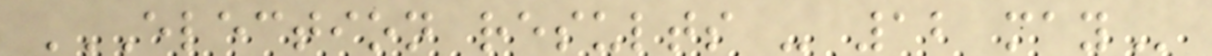ELECTION RESULTS - 12 MAY
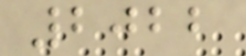2022
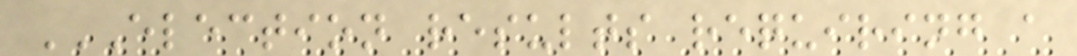ELECTION RESULTS REQUIRING A
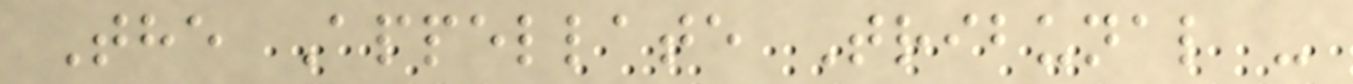The Appellate Tribunal -
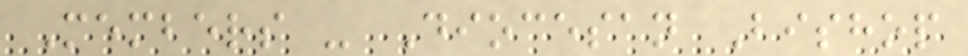Members - Diocesan Bishop
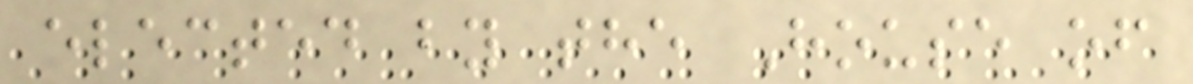elected by the House of
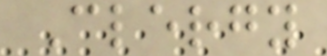Clergy
